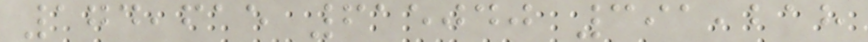174,615 615040 391,218
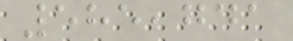585,741
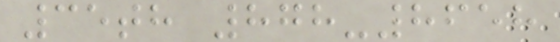35th 878-8658
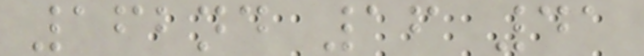162nd 16 41
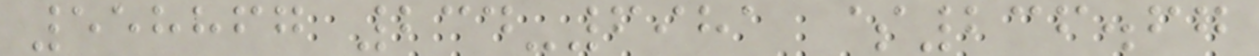558867 234-6981 $236.67
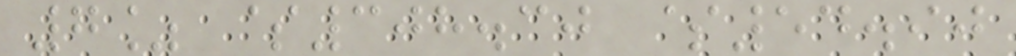7% $308.30 $54.90
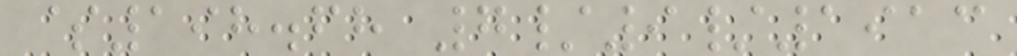$198.68 7/9/1913
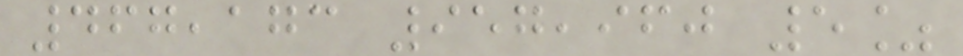467,173 957,960 5%
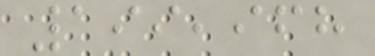199,968
